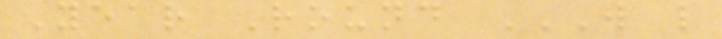Year Round W L
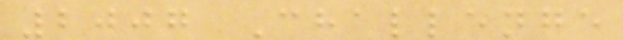2007 Challenge
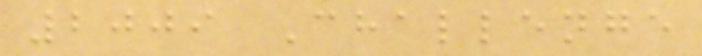2009 Challenge
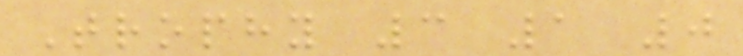Trophy 3 1 0
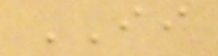II
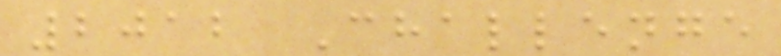2012 Challenge
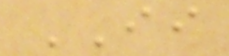II
